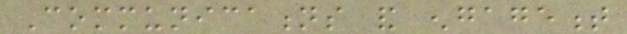Communications and engagement
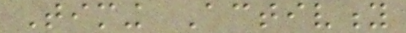Timing Activity
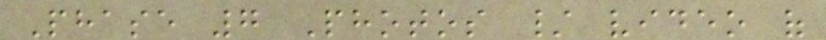Phase 7 Photos / video of
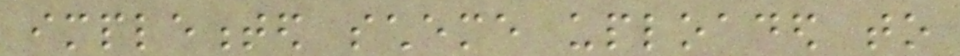implemented scheme uploaded to
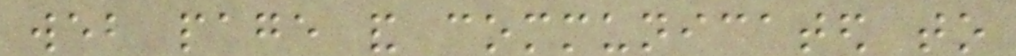web page and communicated to
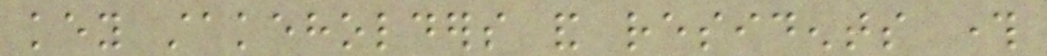key stakeholders and residents through
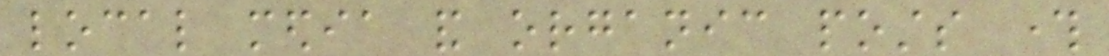local media and organic posts through
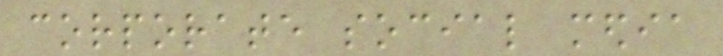corporate social media
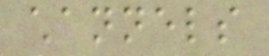channels
